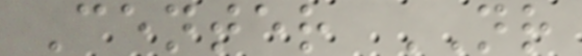Center NR
